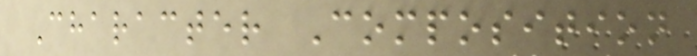Character Composition
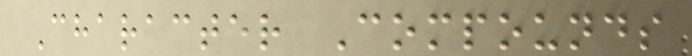Character Compounds
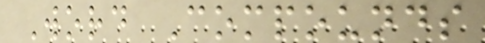Word Compounds
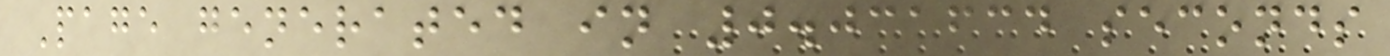Page generated in 0.031634 seconds
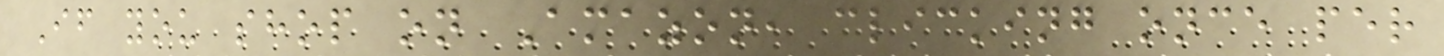If you shop on Amazon, clicking once per
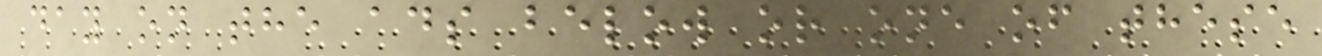day on the ads below or one of these
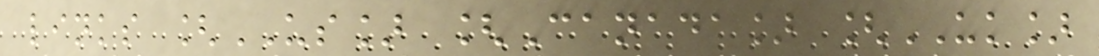links [US] [Canada] [UK]
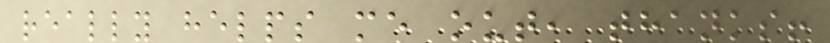really helps me out, thanks!
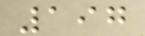197
